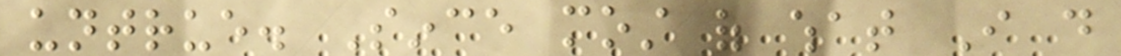untrue. Since most of what I do
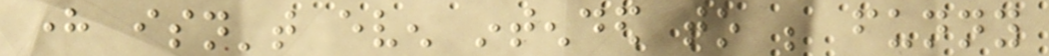here isn't even intended to be funny
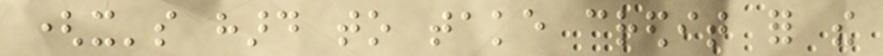(it's hard to take credit for the
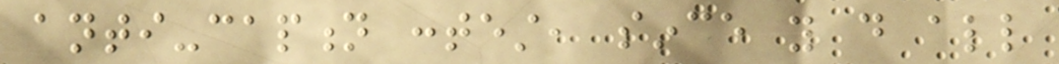anti-caption contest, since you do all
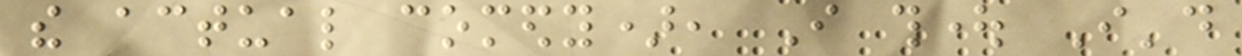the actual comedy), I thought I'd
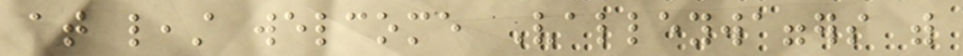at least welcome Valleywaggers with
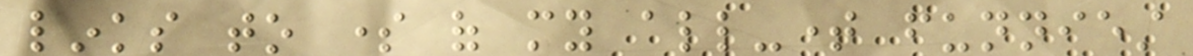links to some of my all-time funniest
